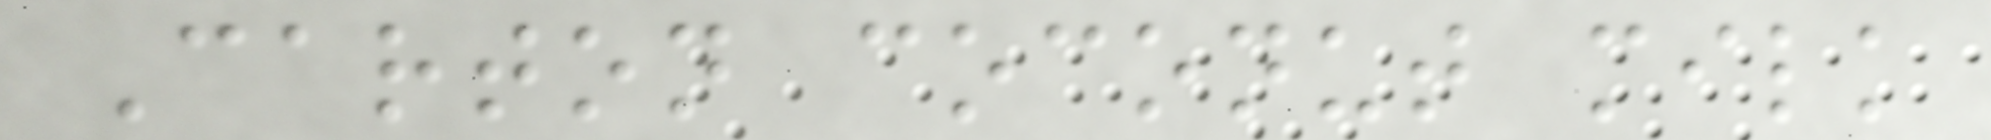Carton coconut milk
